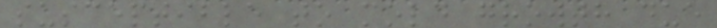susceptible to mold growth due
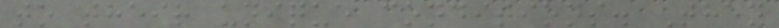to their unique conditions. They
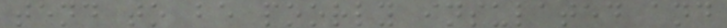tend to be poorly insulated and
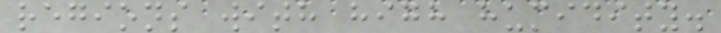regions with high humidity.
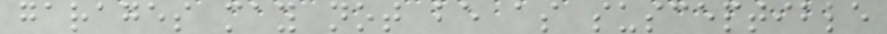garages may not be as susceptible
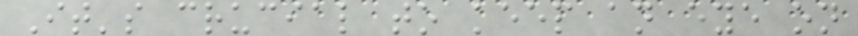It's crucial to keep an eye on
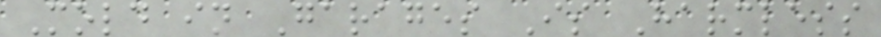Mold in Garages Is Harmless
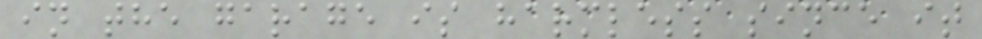in the garage is harmless since it
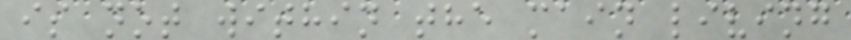is not within the main living
